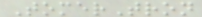TomerTron
